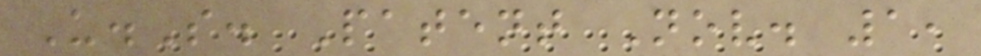U.S. Patent Nov. 1,
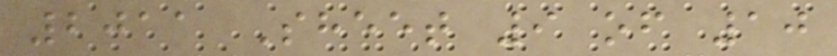2011 Sheet 9 of 10
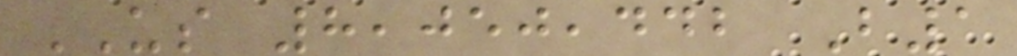US 8,050,442 B1
